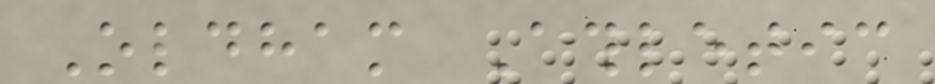Oldham Athletic
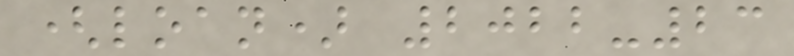(loan) 2022-23
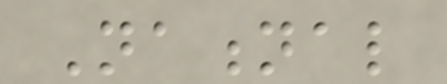National
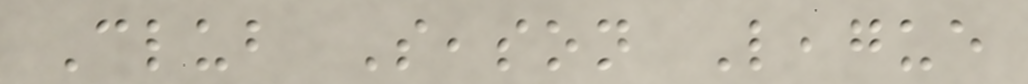Club Season League
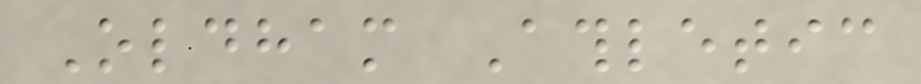Oldham Athletic
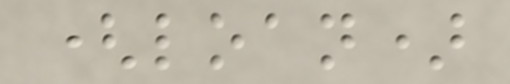(loan)
